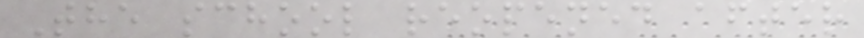The school reopened after
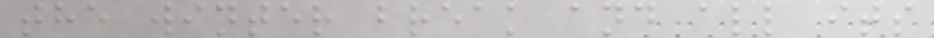the winter break and all its
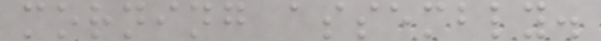morning assembly.
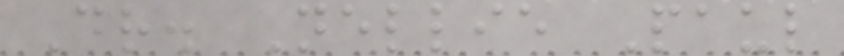Dr. Nellie Paul
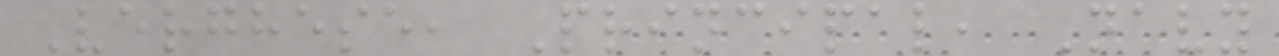Verghese, Principal, Navy
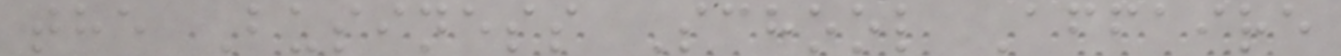the Business School Affaire
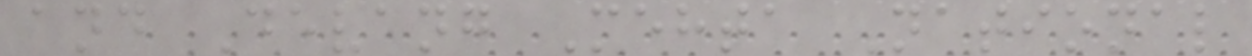and Devang Mehta National
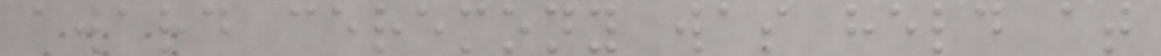award ceremony was held at
